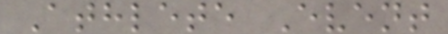Athlete Event
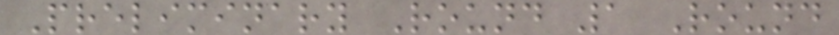Preliminary Round 1 Round
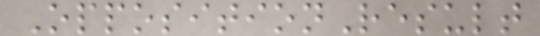OppositionResult
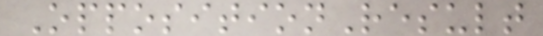OppositionResult
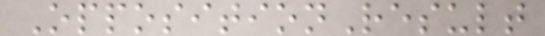OppositionResult
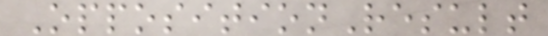OppositionResult
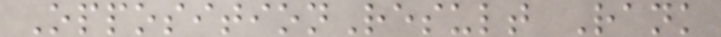OppositionResult Rank
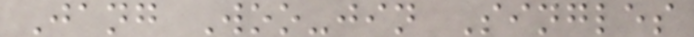Jang Woo-jin Singles
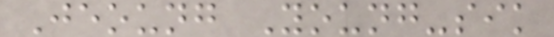Jeoung Young-sik
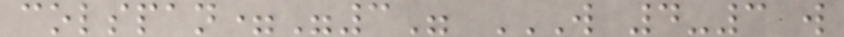colspan="3" W 4-3 W
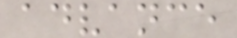advance
